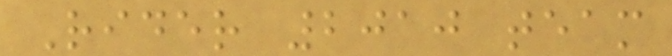Rider 2010 team
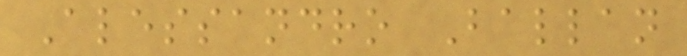Alessandro Ballan
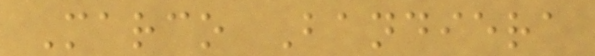Marco Bandiera
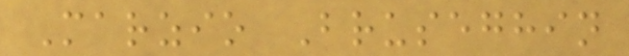Marzio Bruseghin
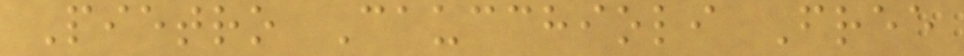Pietro Caucchioli Free
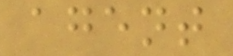agent
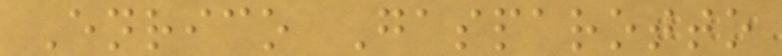Enrico Gasparotto
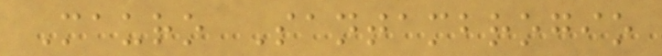Mauro Santambrogio
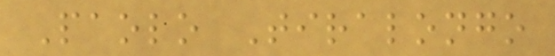Paolo Tiralongo
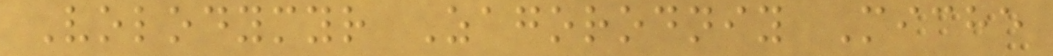Volodymyr Zagorodniy Miche
